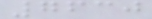7630
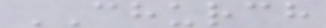CHURCH
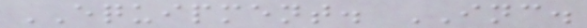EQUIPMENT. INC.
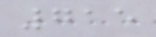715
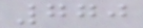770
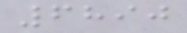6890
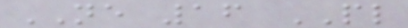NE 16 PL
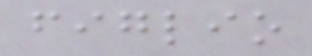figlio
